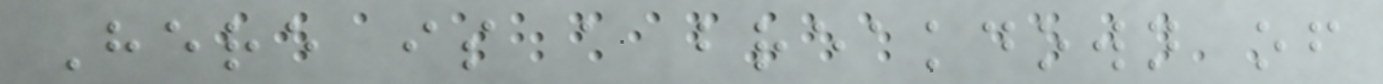Here is a breakdown of
